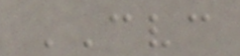CVC
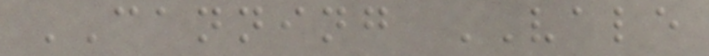CANNING VALE
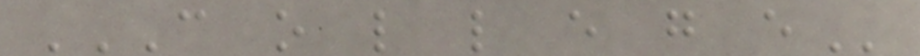C O L L E G E
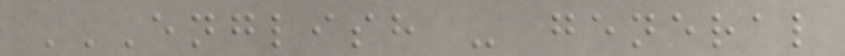ENGLISH - GENERAL
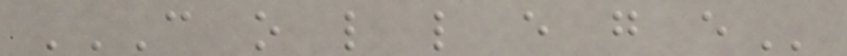C O L L E G E
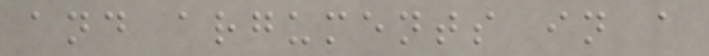and arguments in a
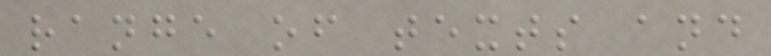range of texts and
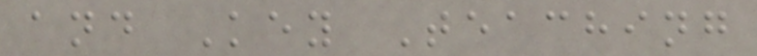and Key Teaching
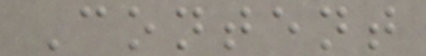Content
